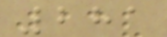281
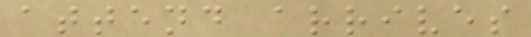attend arrives
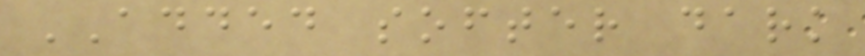ADDED softer dark
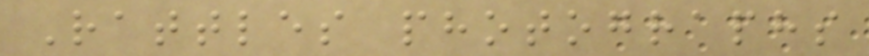Rattles photographs
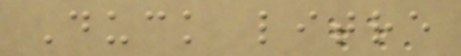Duck litre
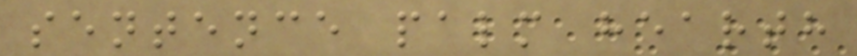sentence palm hearth
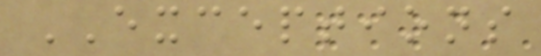EXCEPTIONS
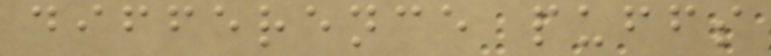difference puffs
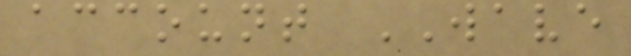account WAVE
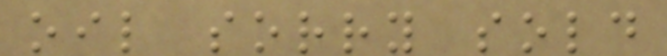oil sorry sold
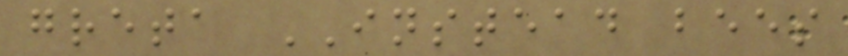greta INSTEAD bees
